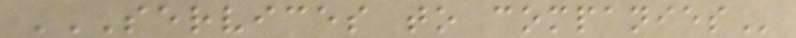SERVICES TO COMPANIES
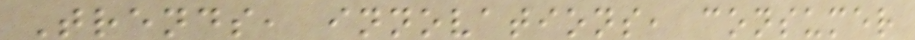Trends, innovations, consumer
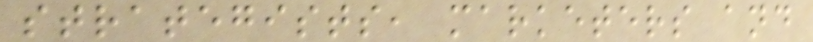strategists, marketers and
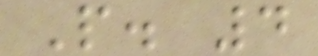P. 4
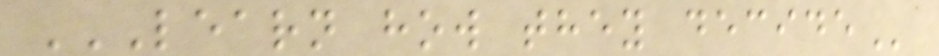LEARN HOW THEY DECIDE
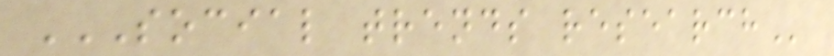SOCIAL TRENDS RESEARCH
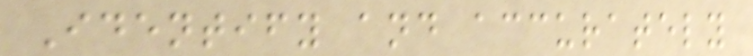Identify and accurately
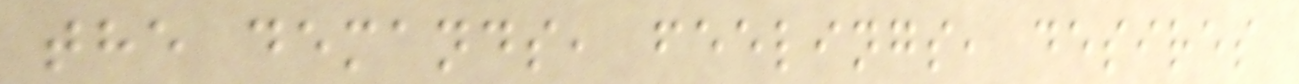the demands, feelings, desires
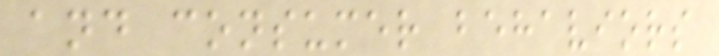and consumer behaviors
